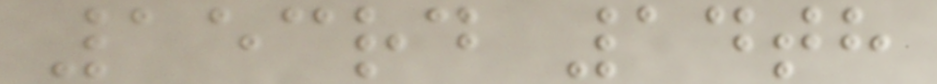153rd 14th
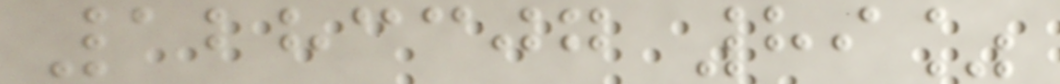1283307 89%
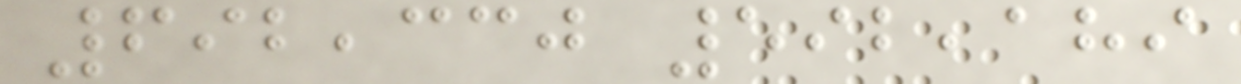692,330 592,189
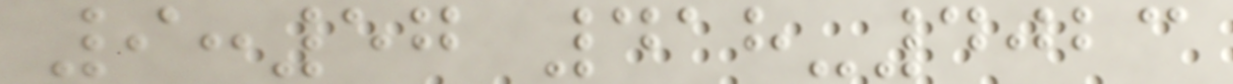9:57 418-4023
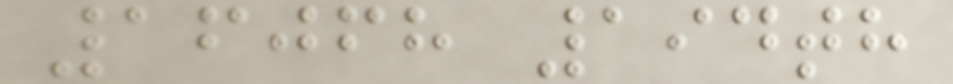16068 194th
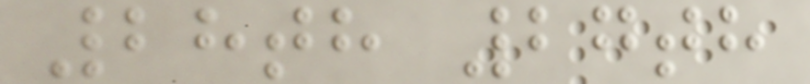28th 27th
